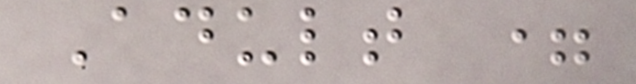Adult =
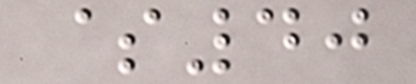$40
